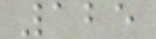125
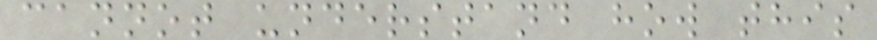cannot understand how this
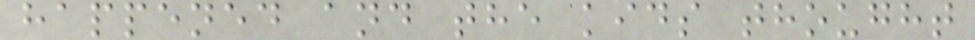happened and the kids thought
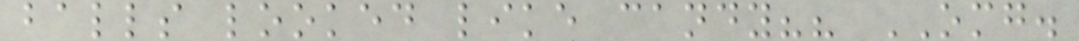balls looked like candy?? OMG.
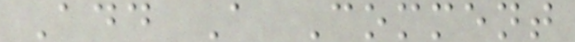Add A Comment
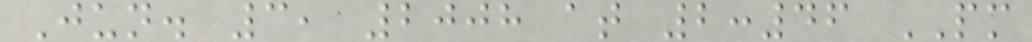Jun. 3, 2008 at 2:46 PM
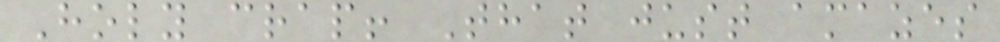Holy crap! That just amazes
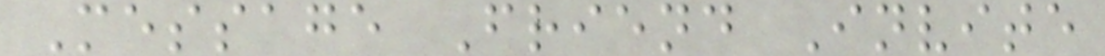Message Friend Invite
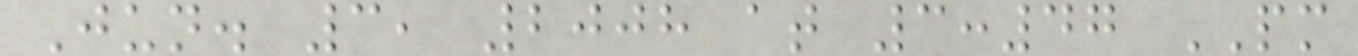Jun. 3, 2008 at 3:47 PM
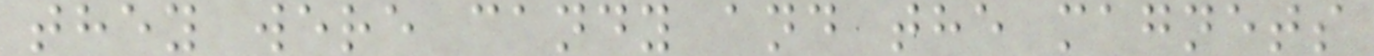they were candy and the magnets
